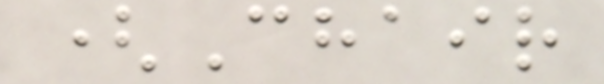(Chair
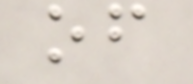of
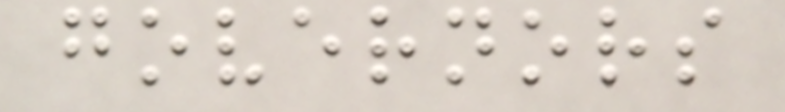governors
